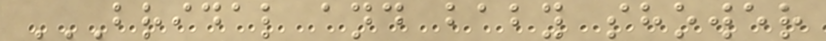BRIDAL AND BABY SHOWER
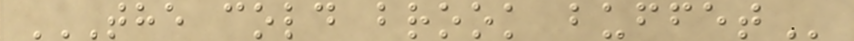THE COLD BROOK BUFFET
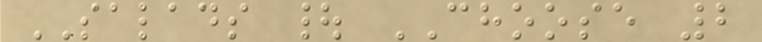SALADS | CHOOSE 2
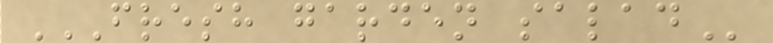FRESH GARDEN SALAD
